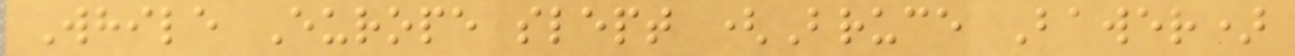While Europe slept (Bruce Bawer)
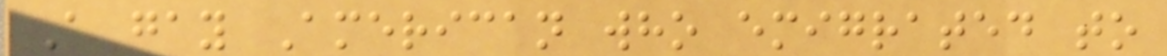A gay American who emigrated to
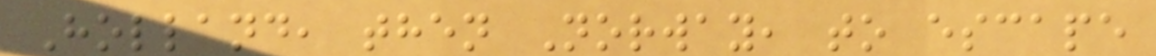Holland, then Norway, to escape
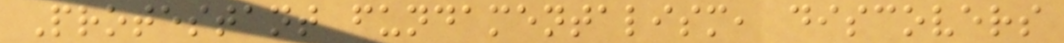Protestant fundamentalism, discovers
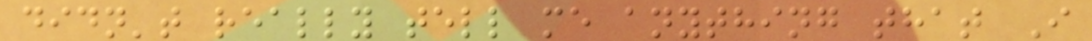didn't really tell me anything that I
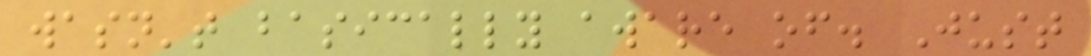wasn't basically aware of. Just
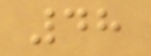48
